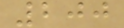200
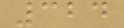324
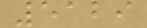5129
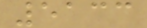5133
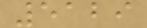5129
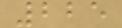225
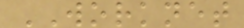WORKNET
